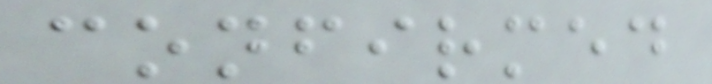confirmed
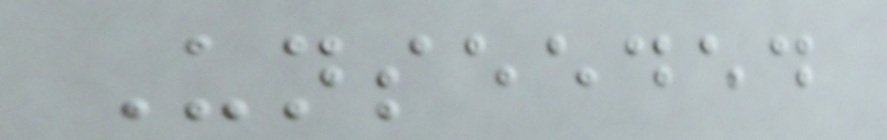Unseeded
